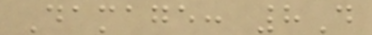Damage: 8D
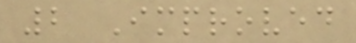2 Improved
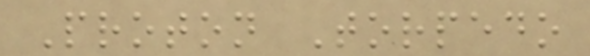Proton Torpedo
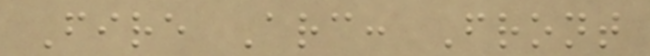Fire Arc: Front
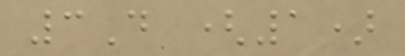3D (1)
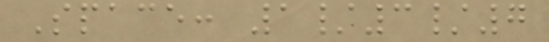Space: 1/3/7
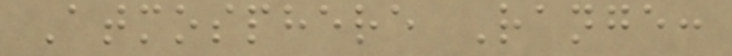Atmosphere Range:
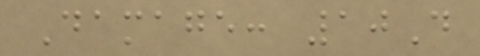Damage: 10D
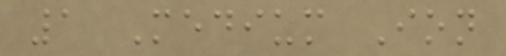1 Medium Ion
